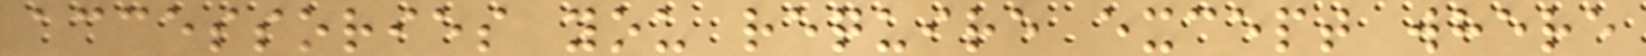accessories you require except where
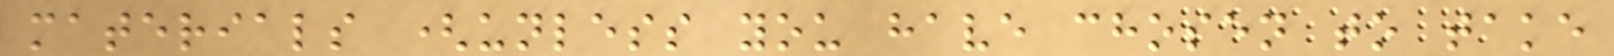materials (unless you have chosen to take
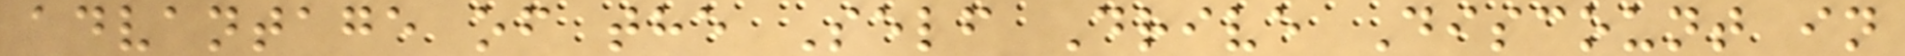advantage of the Self Drive Discount in
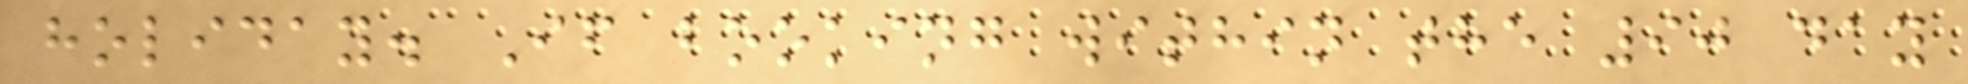holiday. If booking within the 90 day
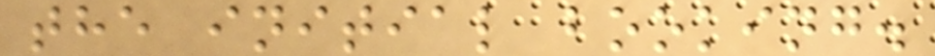the initial booking.
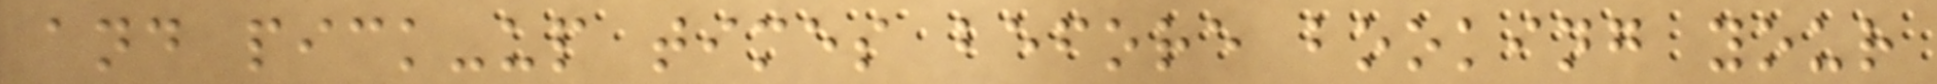and pick-up times before booking your
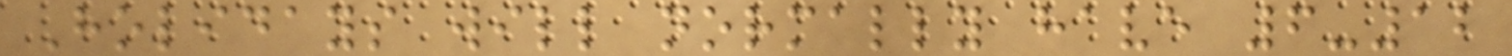Holidays will normally have 6-12
